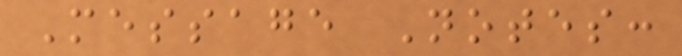Message Notes:
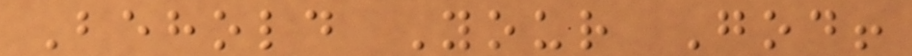Behold Your God!
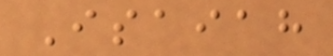Isaiah
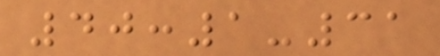40:1-31
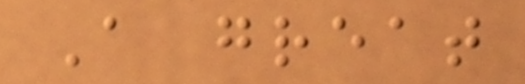A great
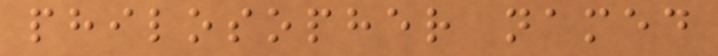philosopher named
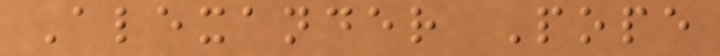Alexander Pope
